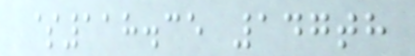$118.35 147th
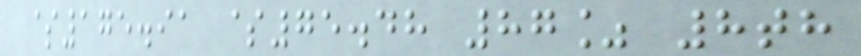$175.91 $75.48 87% 8th
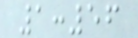1:56
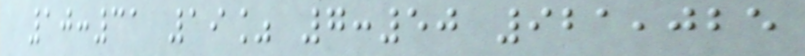10:31 19% 7:50 921,025
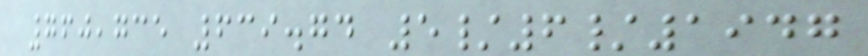760,735 639.74 5/6/1947
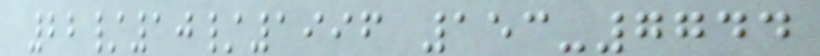22/10/1996 153-7744
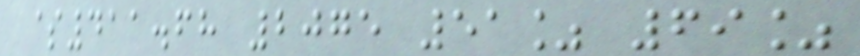$411.68 2075 51% 69%
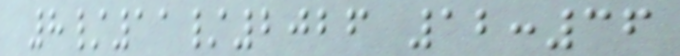8/11/2026 12:36
